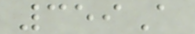359A
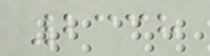2338
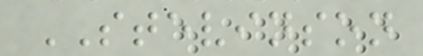STEVINSON
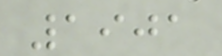1901
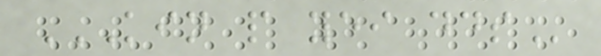KIN P YEI DDS
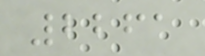2261
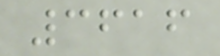3616
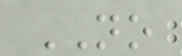NO
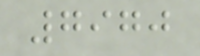7970
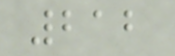212
